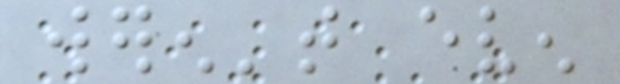weren't even
